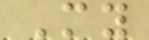My
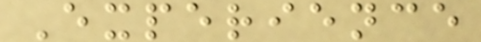Experience
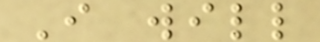I will
